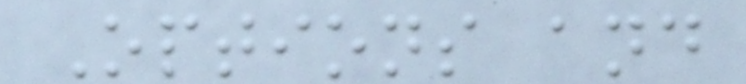Options and
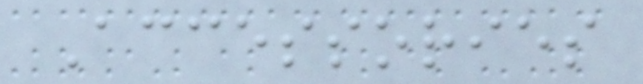Accessories
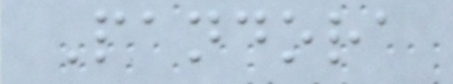Pandora
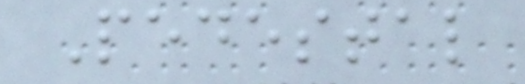Pedestal
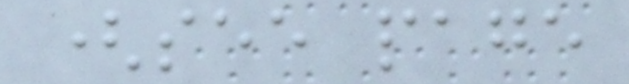(see page
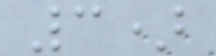3)
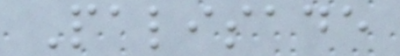Palisade
